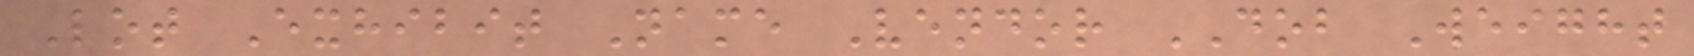Lot Exhibit Name Vendor DOB Weight
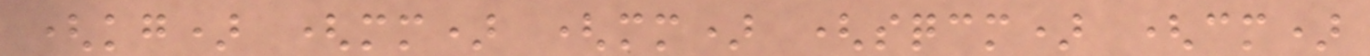(kg) (mm) (mm) (sqcm) (cm)
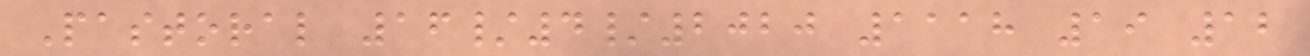Pastoral 16/4/2020 1118 19 12
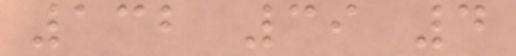132 39 4
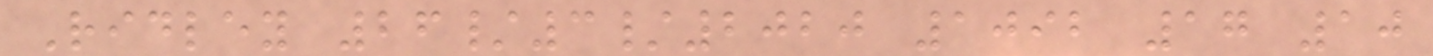Ridley 26/3/2020 1092 17 10
